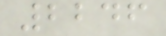2246
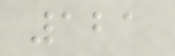121
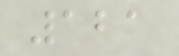121
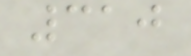310
